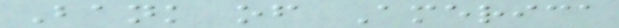Bank of America
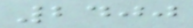2400
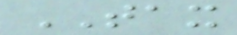TAX
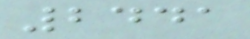2441
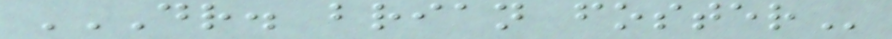DR. BRIAN FOSTER
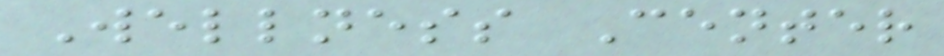Wellness Center
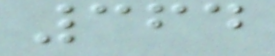364
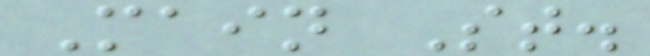Main St.
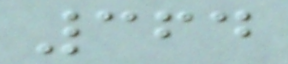364
